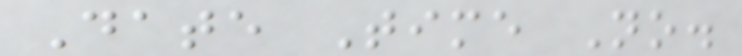Date Time No.
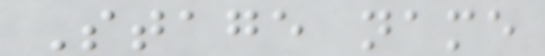Stage name
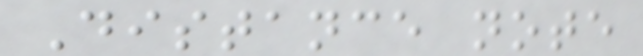Distance note
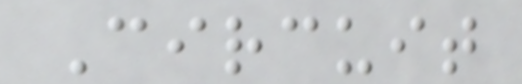Circuit
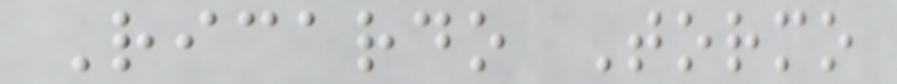Ricardo Tormo
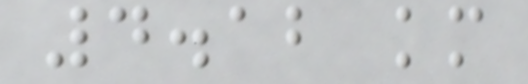4.12 km
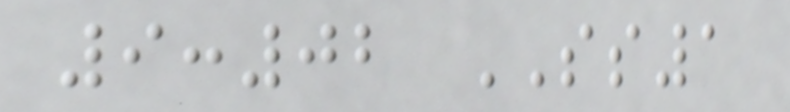9:02 SS1
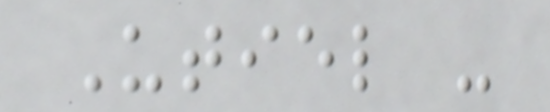Utiel -
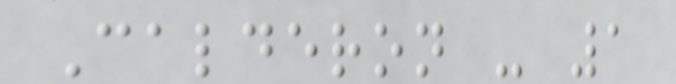Calderon - 1
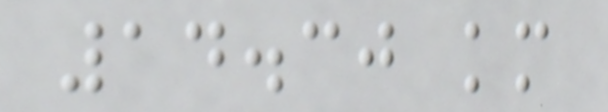14.30 km
